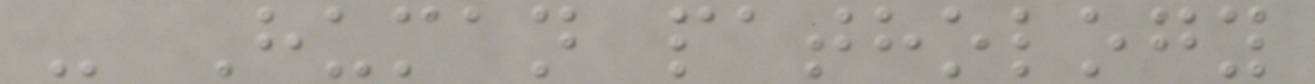- Human pathology
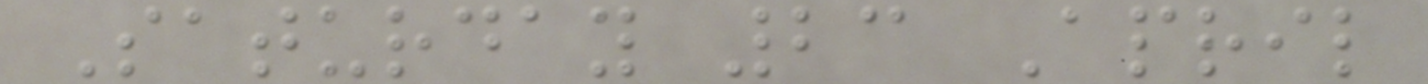Saturday 23 April
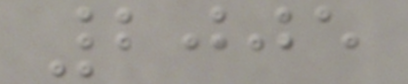2005
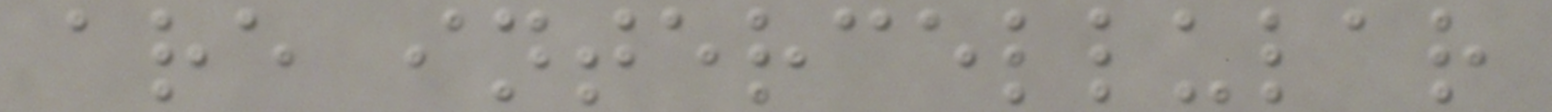are intercellular
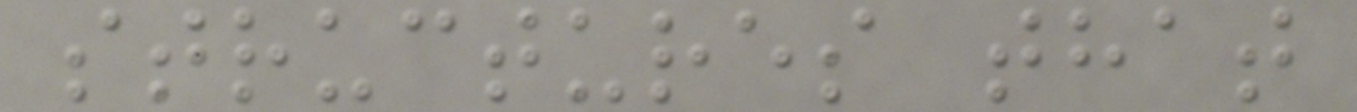structures that
